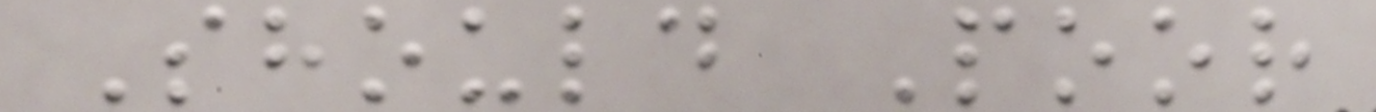Should Poor
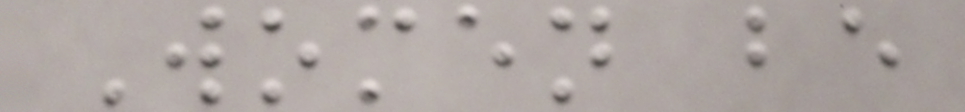Women be
